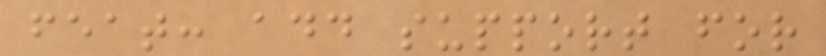feat: add support for
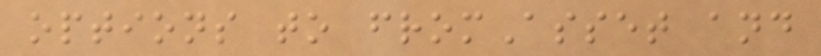options to fromAsset and
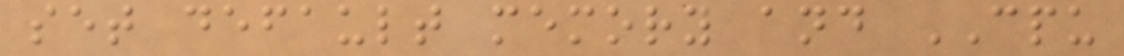set default memory and CPU
